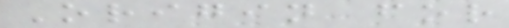Origin for
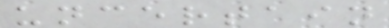uncertain
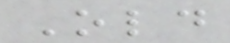Old
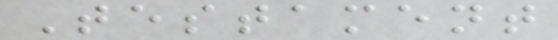Testament
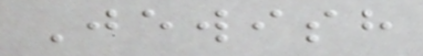Jewish
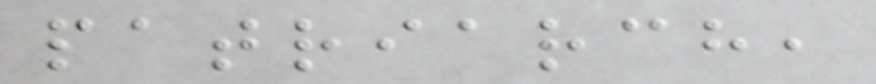patriarch,
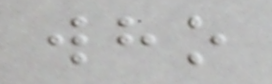who
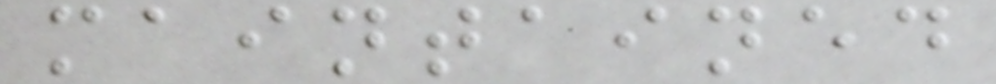maintained
